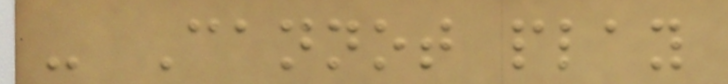- Cannot play
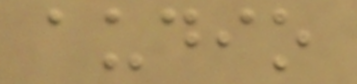audio
